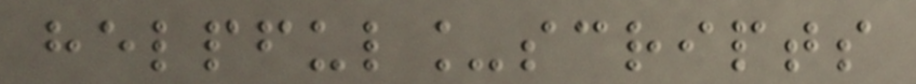helpful_scripts
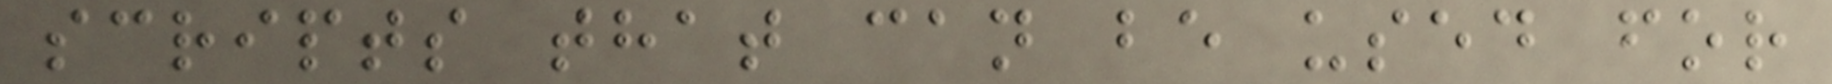scripts that can be used for
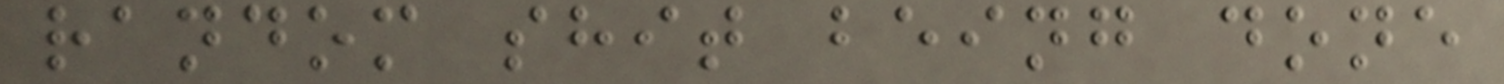random shit being done
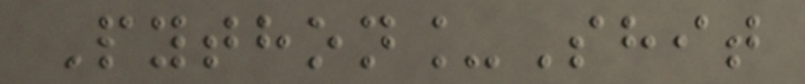Python_Shit
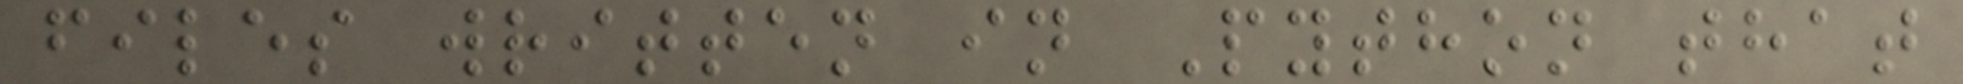files written in Python that
